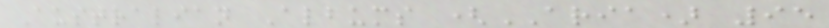Australian Albums (ARIA) 95
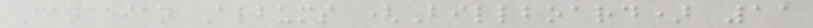Canadian Albums (Billboard) 11
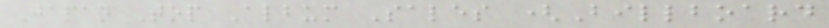Japan Top Album Sales (Billboard
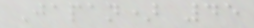Japan) 45
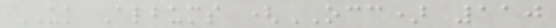UK Albums (OCC) 110
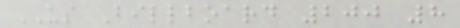US Billboard 200 8
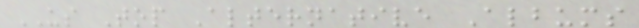US Top Alternative Albums
